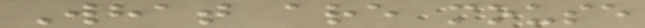What are mouse
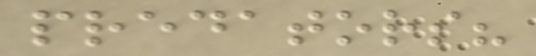predators?
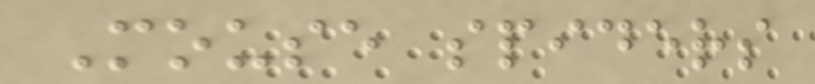Mouse spiders
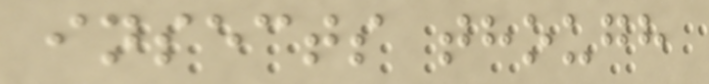insects though
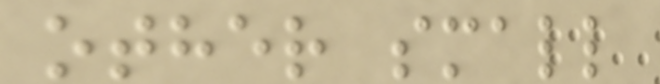other small
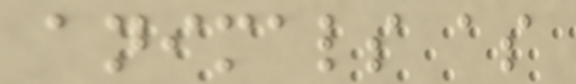animals as
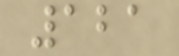121
